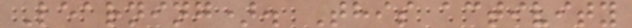Learning). This activity
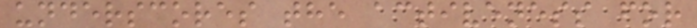underscores the activeness for
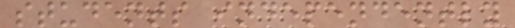students independently
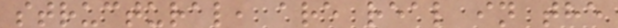structural, are real in the
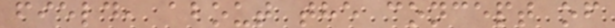field, about the concept of
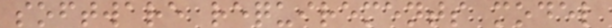software requirements model
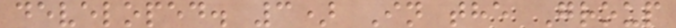developed. 3) In the Group
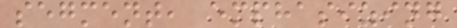segment, emphasizing
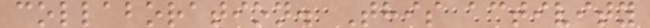collaboration. This activity
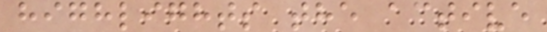highlights the active
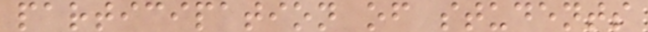participation of students
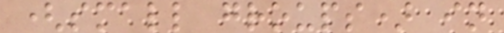(small groups) in
